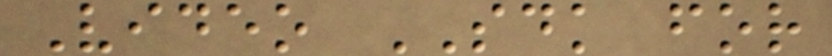Video SDK for
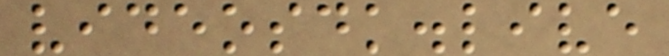videosdk.live
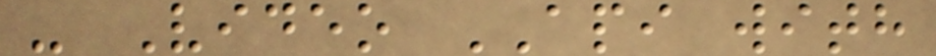- Video API with
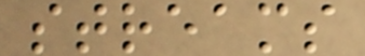streams
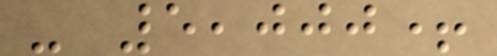- 5,000+
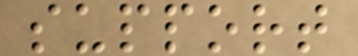support
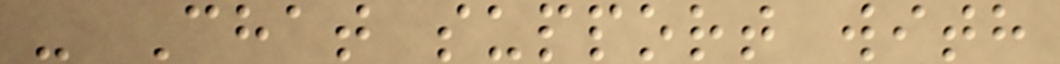- Chat support with
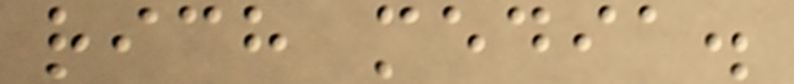rich media.
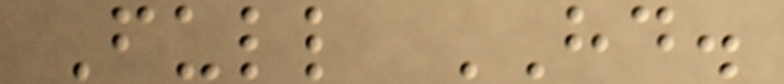Full HD.
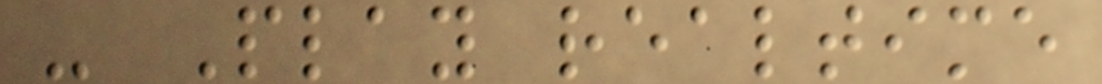- Play realtime
